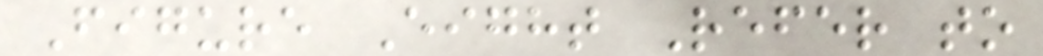Figure Eight Refer to
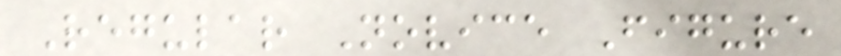Regular Novice Figure
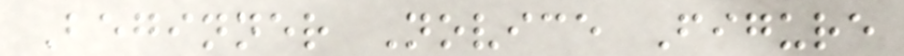Beginner Novice Figure
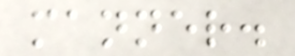manner.
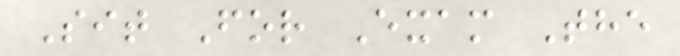Sit For Exam The
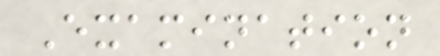Examination
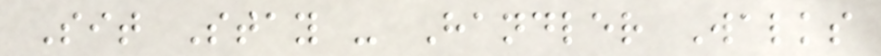Sit Stay - Handler Walks
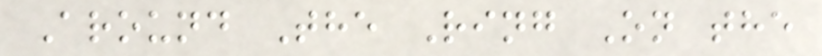Around The Ring On the
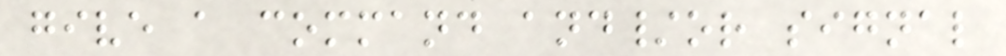give a command and/or signal
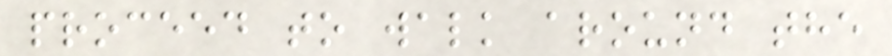proceed to walk around the
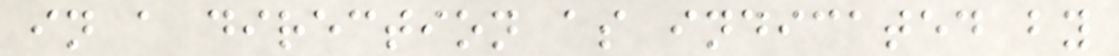in a direction as indicated by
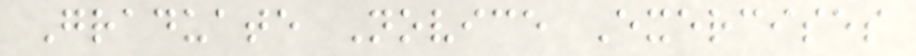Graduate Novice Exercises
